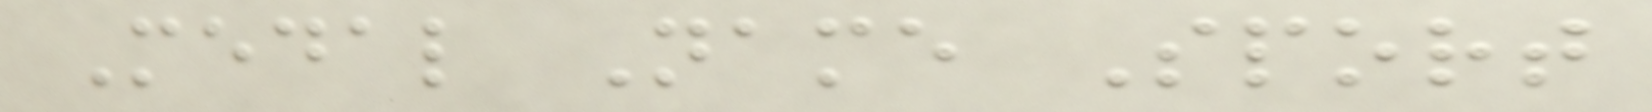Medal Name Sport
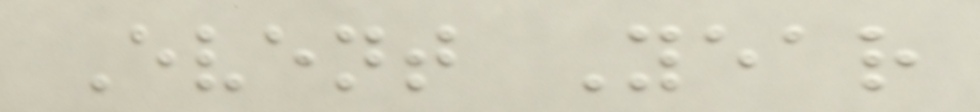Event Year
